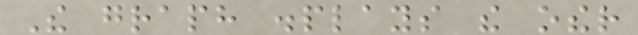The graph displays the other
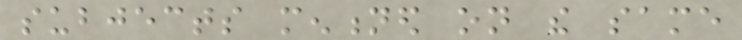subjects mentioned on the same
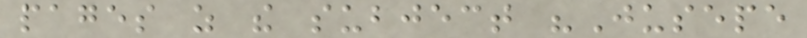pages as the subject "Jusepe
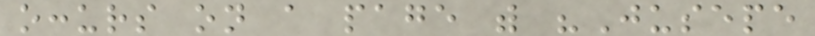occurs on a page with "Jusepe
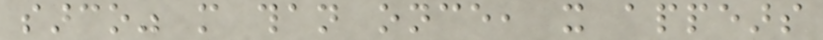sarco" more than once, it appears
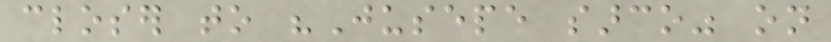closer to "Jusepe sarco" on
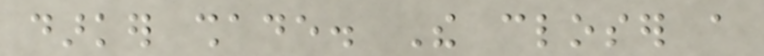darker shade. The closer a
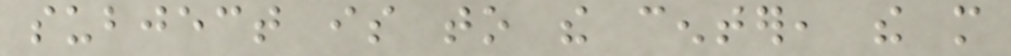subject is to the center, the more
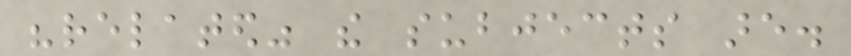"related" the subjects are.
